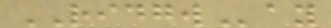RIDGWay
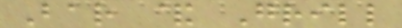Bar & Grill
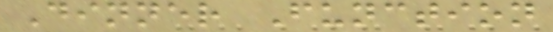Dinner Function
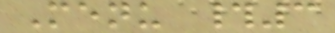Menu #3
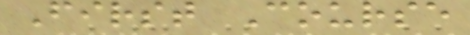First Course
